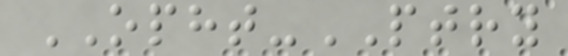OPHT-PTRY
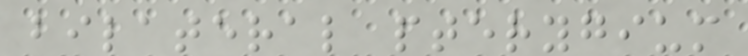bilateral pterygium
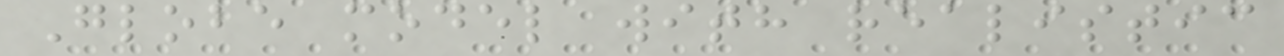Globe model with realistic
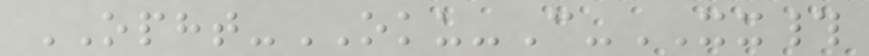OPHT-OKU-C-XX#
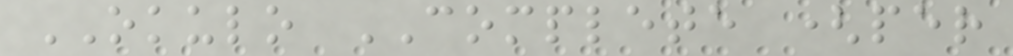OKULO COMPLETE (per
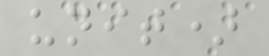unit)
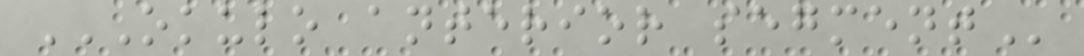OKULO ANTERIOR SEGMENT
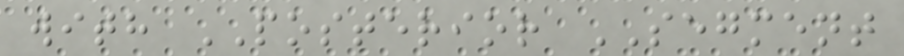with POSTERIOR SEGMENT
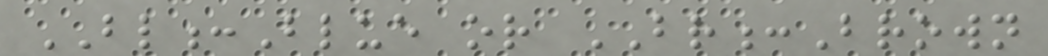BL:Blue or BR:Brown
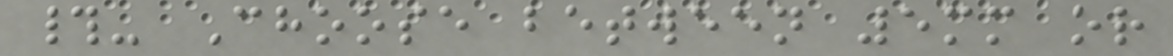#- Choose between 5mm or
